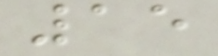15
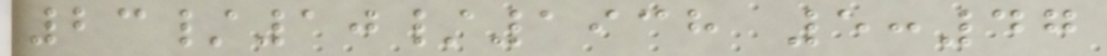23/10/1938 5:47
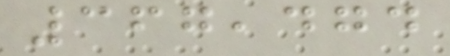367,474
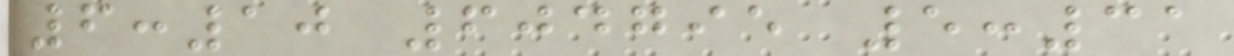6:10 604795 5:31
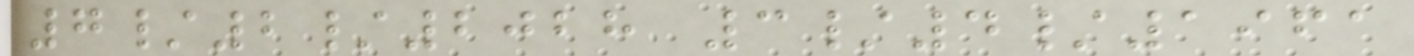7/2/2028 3/4/1961
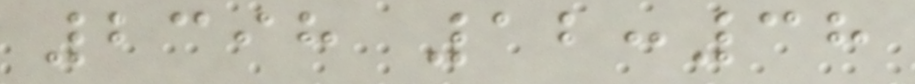2398 12:38
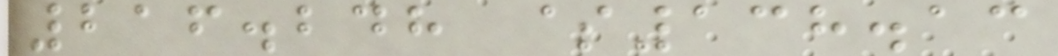216.248 $138.13
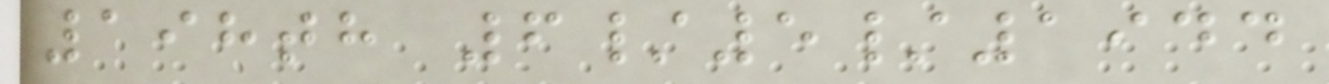198th 6/5/1944
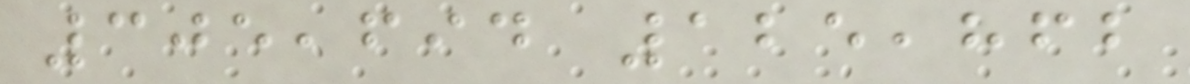305,694 125,862
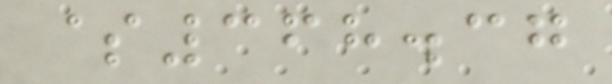$368.37
